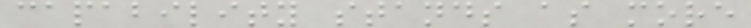capability stands as more
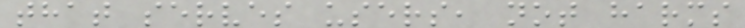that serves users, not harms
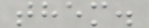them.
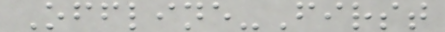Offline-First
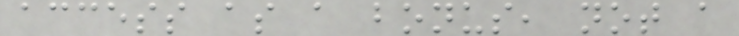access as a bonus, not a
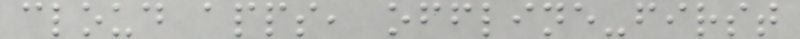cloud apps, offline-first
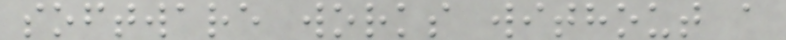software works without a
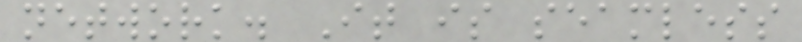network. It is seamless
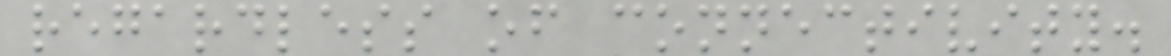regardless of connectivity.
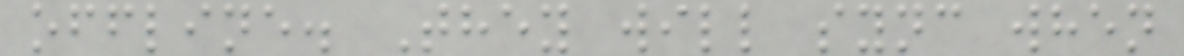offline. They will sync when
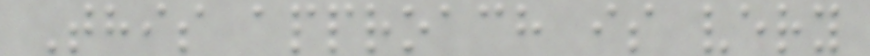This approach is very
